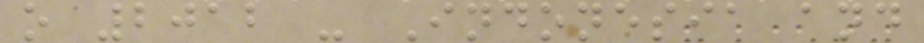o 2012 - Indonesia and
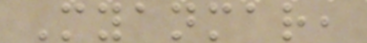Myanmar,
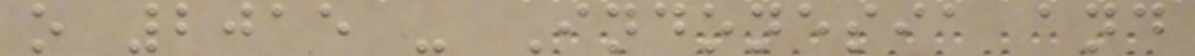o 2015 - Indonesia and
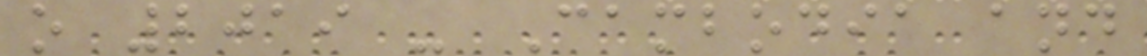o 2019 - Cambodia and
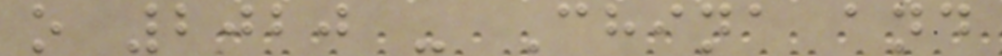o 2020 - China and
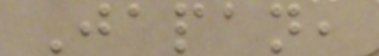Japan,
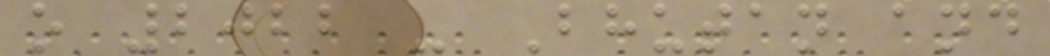o 2022 - Bhutan and
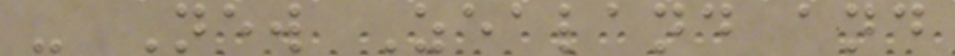- New Zealand and
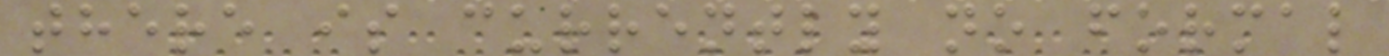there is currently no formal
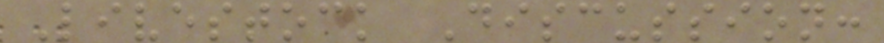Livestock Discussion:
